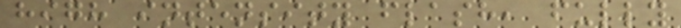high intensity flash, fully
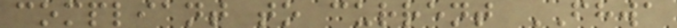compliant to current FHWA
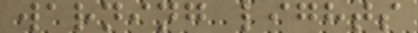warning lights
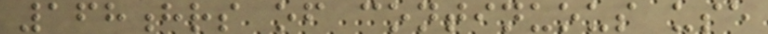168hrs of continuous use
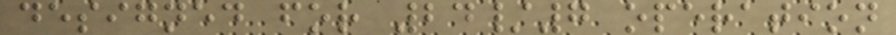designed for 24/7 operation
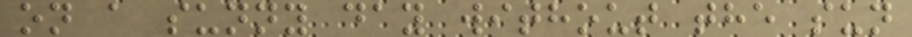on a sunny day without the sun
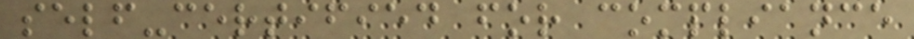self-certified for compliance
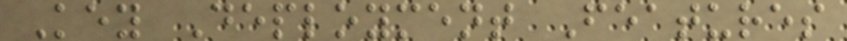Key Deployment Features
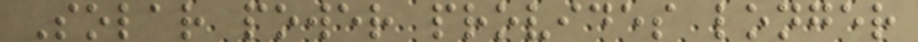Solar power provides longer
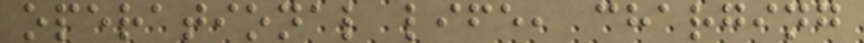operational life, charging
